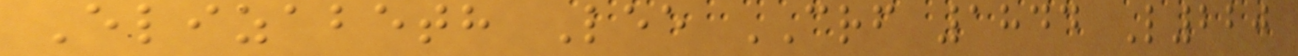Elizabeth Lee CRF 1844 L220
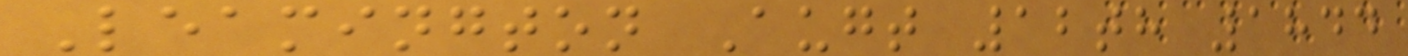Leamington Augt 12th 1844
